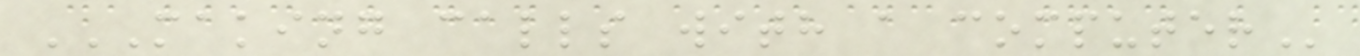MAKING CALLS WITH A COMPUTER
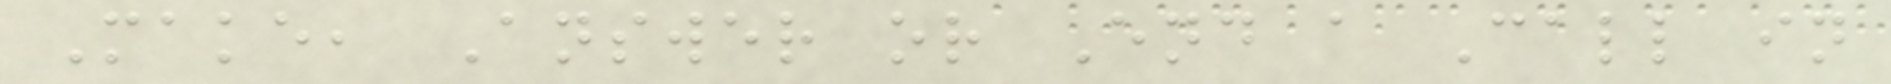Make, Answer or End a Call in
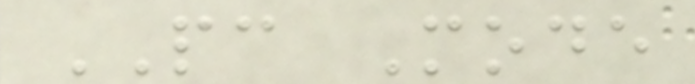PC Mode
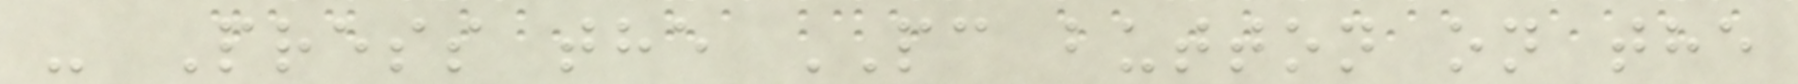- Press the PC button on the
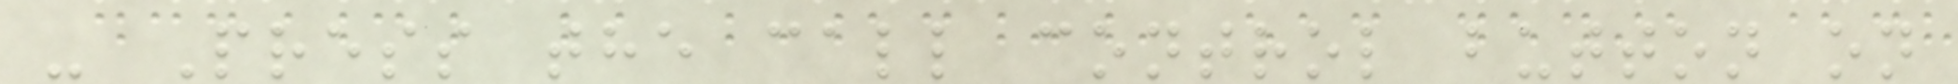- Press the call control button on
